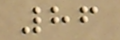86
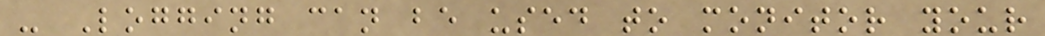- Logging can be used to monitor your
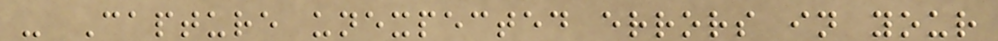- Capture unexpected errors in your
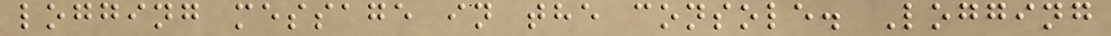logging message in the console. Logging
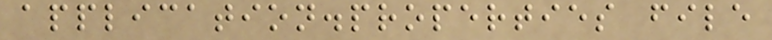application.properties file
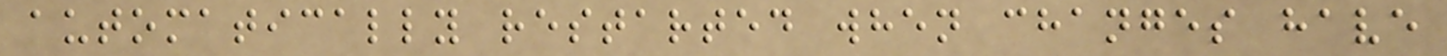automatically restarted when changes have
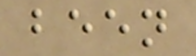been
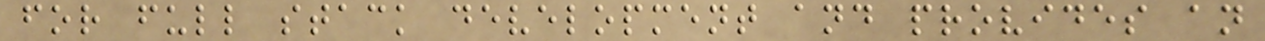for full stack development and provides an
